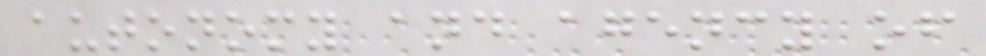autonomy and agency of
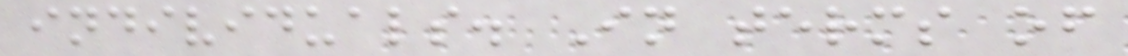individuals. In terms of
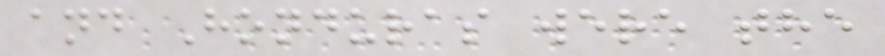and Honduras were the
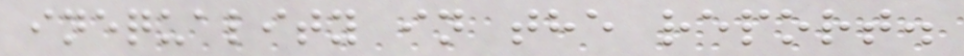inequality in the report.
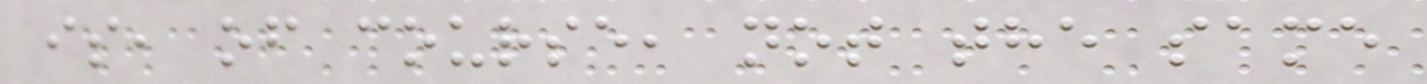is, of course, not the same
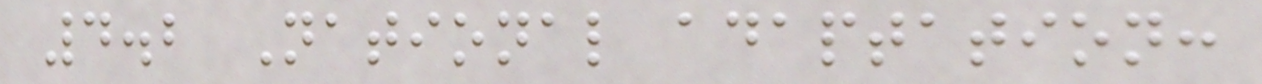4.2 National adaptation:
